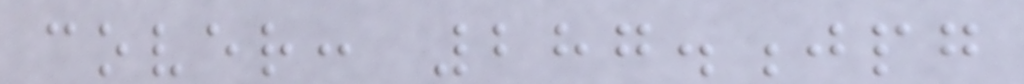cover: 287.jpg
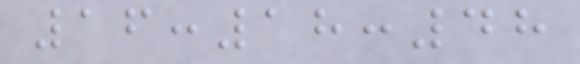16:18:48
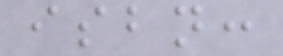isbn:
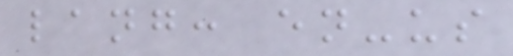lang: en-us
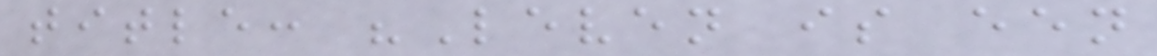title: "Leven is een
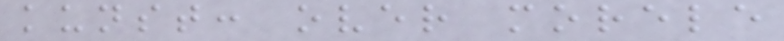kunst: over morele
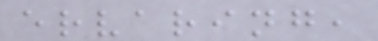ervaring,
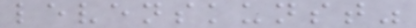levenskunst"
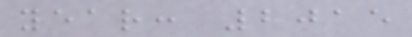year: 2015
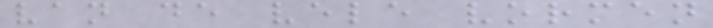van de vele vormen
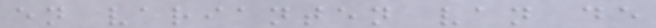en varianten van de
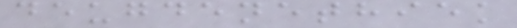deugdenethiek
